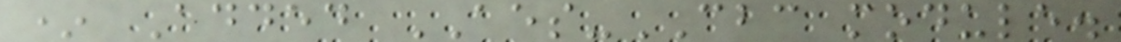* Added AES-CBC module.
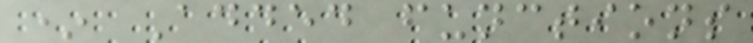* Added functions
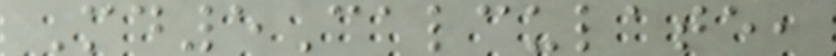Md5Calculate,
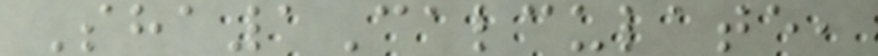Sha1Calculate,
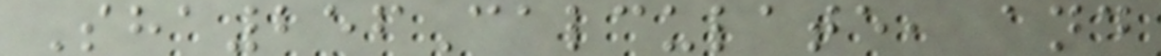Sha256Calculate, and
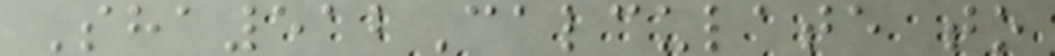Sha512Calculate to
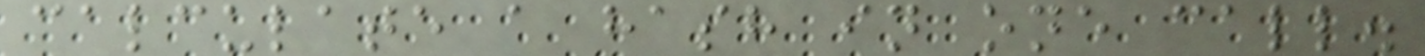calculate a hash in one call.
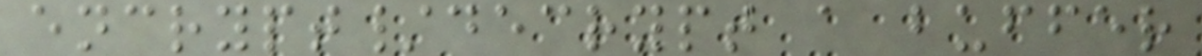encrypt/decrypt a buffer
